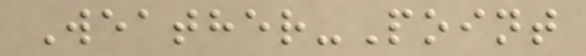Weather-Point
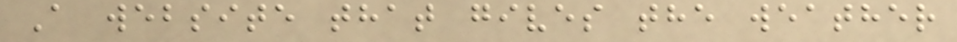A website that gives the weather
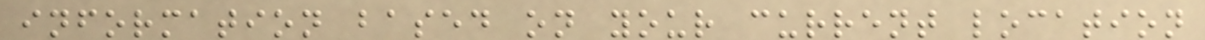information based on your current location
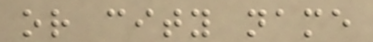or city name
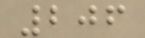206
